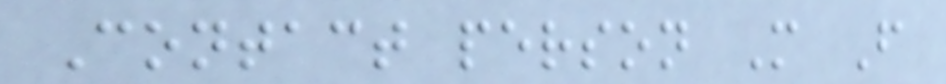Contact person M F
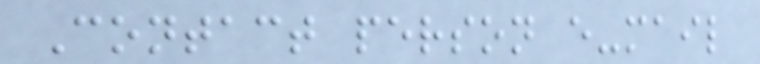Contact person e-mail
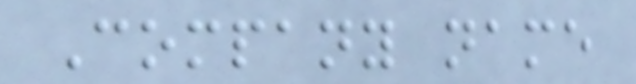Company name
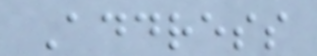Address
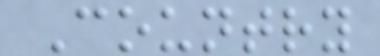Country
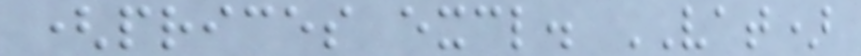(prices excl. VAT)
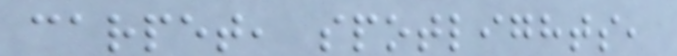carpet, spotlights,
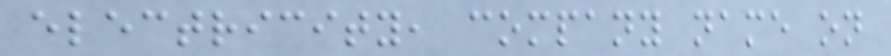electricity, company name on
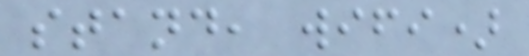stand, wifi)
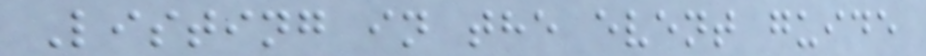Listing in the event guide
